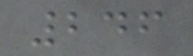246
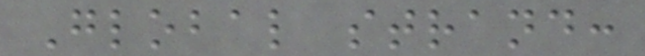Global strand:
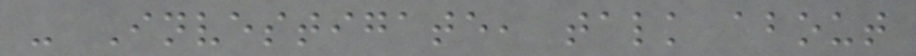- Investigate, talk about
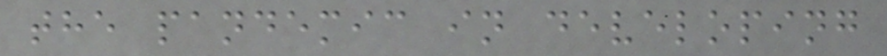the pandemic in developing
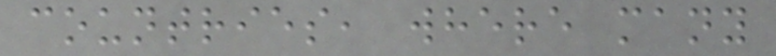countries, where many
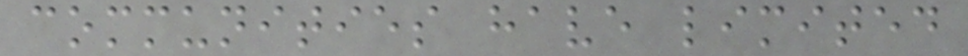communities have limited
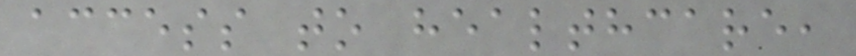access to healthcare,
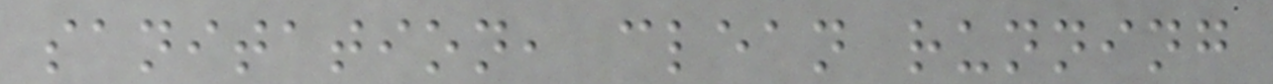sanitation, clean running
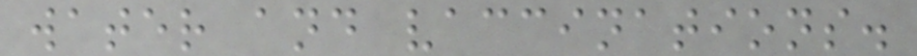water and vaccinations.
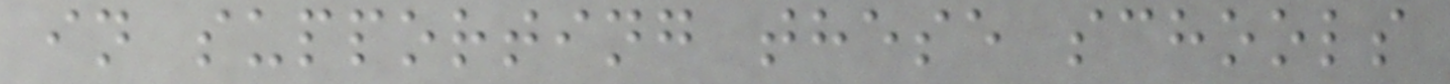in supporting these schools
